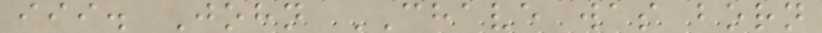iii. John CHAVE was born
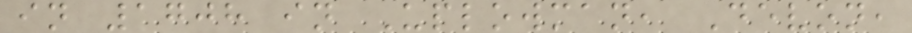in 1708 in Uplowman, Devon,
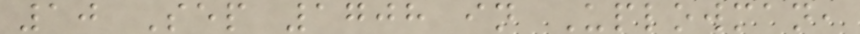10 Sep 1708 in Uplowman,
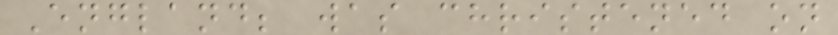England; was christened on
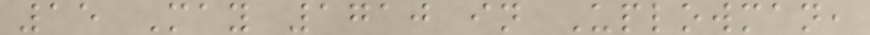15 May 1710 in Uplowman,
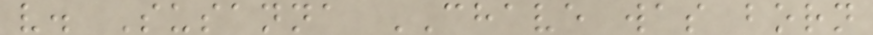v. Susanna CHAVE was born
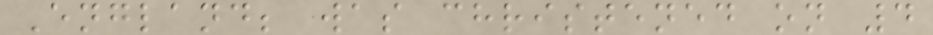England; was christened on 4
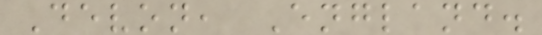Devon, England.
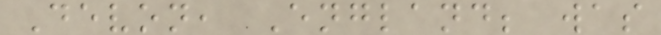Devon, England; was
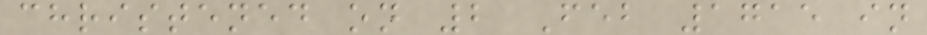christened on 2 Feb 1715 in
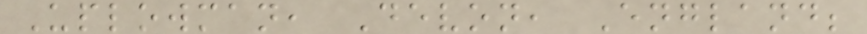Uplowman, Devon, England;
